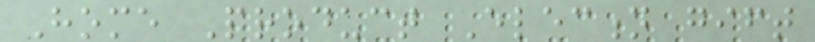Home Product Election gift
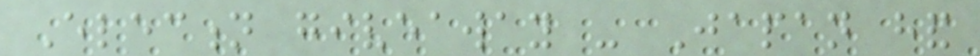Election giveaway - Japan hand
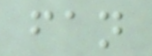fan
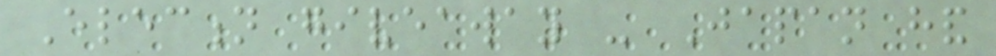Election giveaway - Japan hand
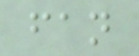fan
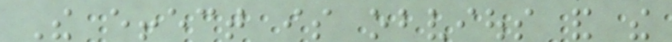The effect is obvious and the
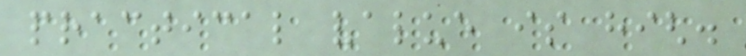practical value is high.
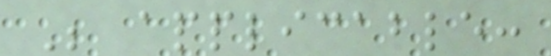Be applicable:
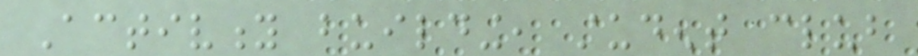Activity building, student club
